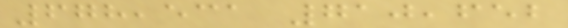678,531 710,652
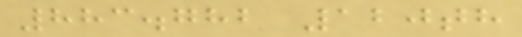883.782 120th
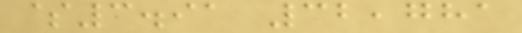$3.91 32,781
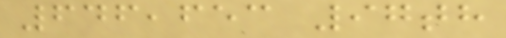646,653 97th
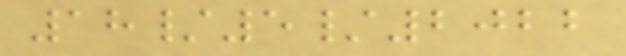18/5/2022
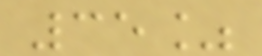35%
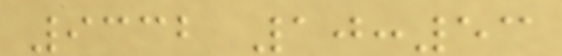9332 10:53
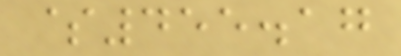$455.17
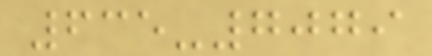635-7079
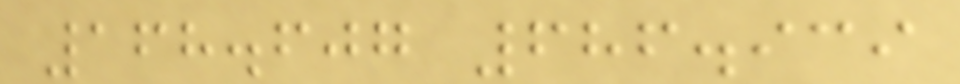168.607 686.939
